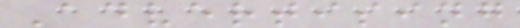Advertising
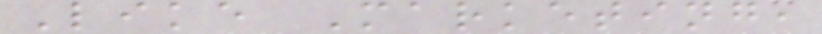Like Marketing,
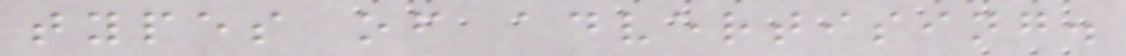types of advertising.
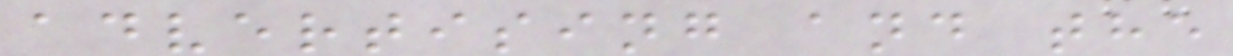advertising and the
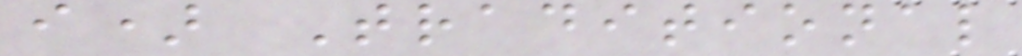i) Traditional
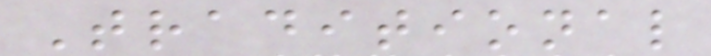Traditional
